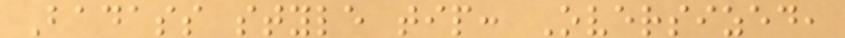Badass style tip: Oversized,
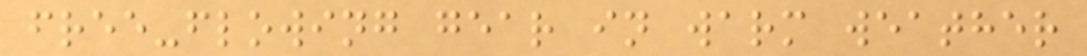free-flowing gear in warm weather
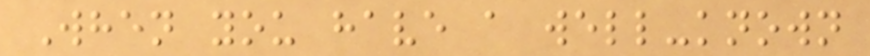When you have a well-known
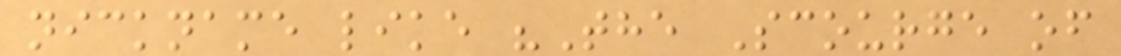nickname like "The Scourge of
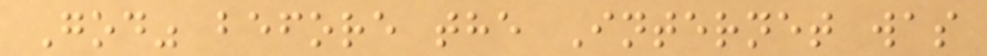God" before the Internet was
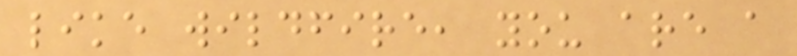like wildfire, you are a
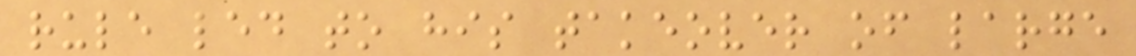rule led to his takeover of large
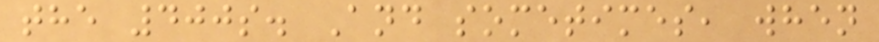the 400s. And sometimes, when
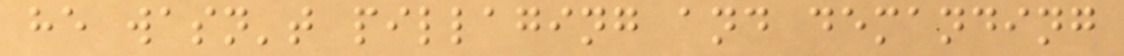he wasn't pillaging and demanding
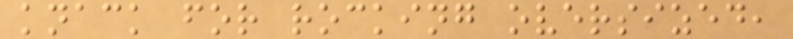knack for rocking oversized,
